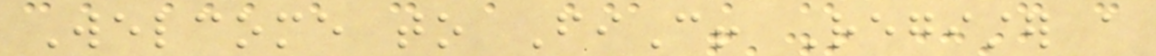Welcome to FiC! Register a
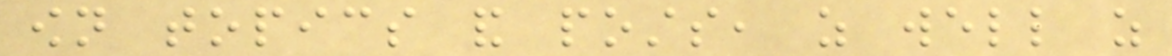own topics and posts, as well as
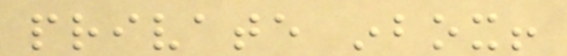private inbox!
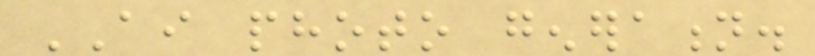AI photo generation.
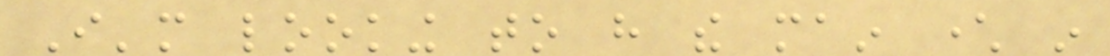I'm looking to have the main character in
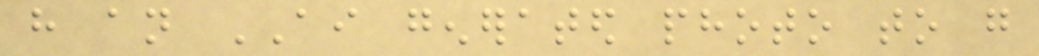have an AI generated photo to go
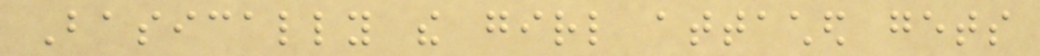Basically the girl attached gets
